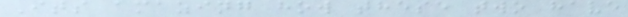Its amazing how these two have
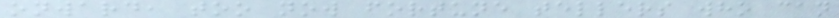onward, too now fortune tellers who can
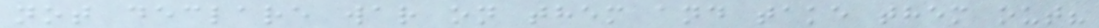not declare war on them and take them out?
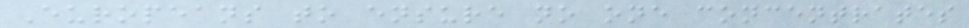Europeans to ensure no one concentrates
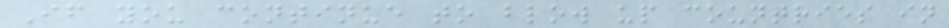If you continue to blow up countries in
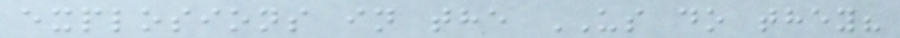explosions in the US do they?
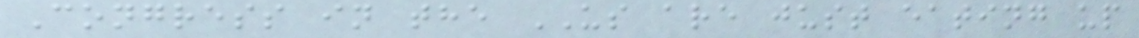Congress in the US are just eating up
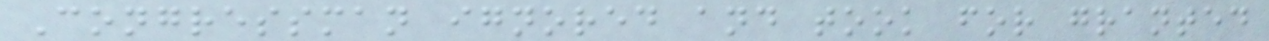Congressman ignored and took for granted
